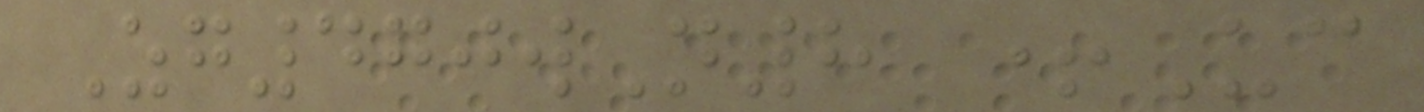Zg470wN8 +Uc
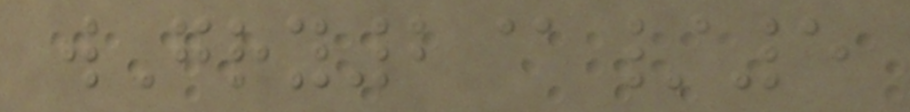wGry2@/5
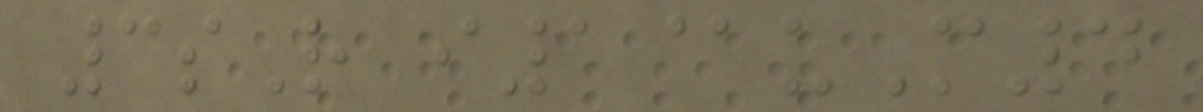3sR i1@uM4
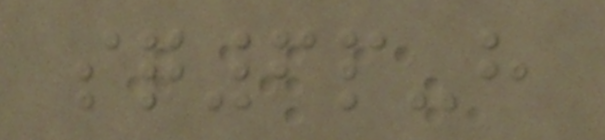sq6p-h
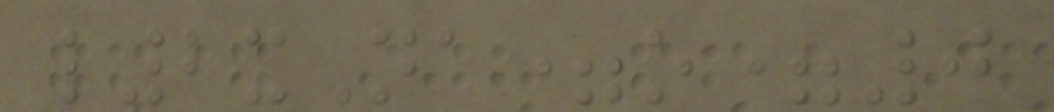l2xNa=o=0
